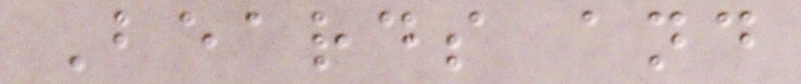Beards and
